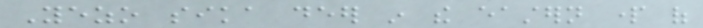Yezo sika deer in the eastern part of
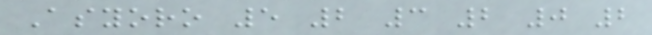Asyoro 5 2 3 2 0 2
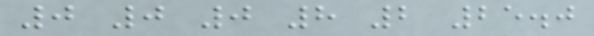0 0 0 8 2 25.0
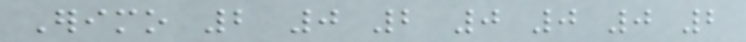Erimo 2 0 2 0 0 0 2
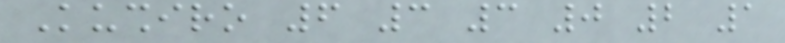Kushiro 6 3 3 0 2 1
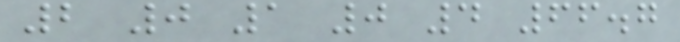2 0 1 0 4 66.7
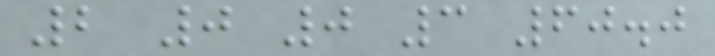2 0 0 3 60.0
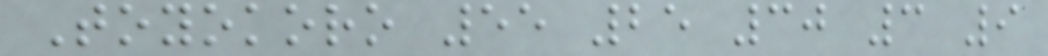Toyokoro 55 25 30 3 9
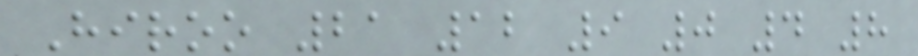Hiroo 21 12 9 0 4 8
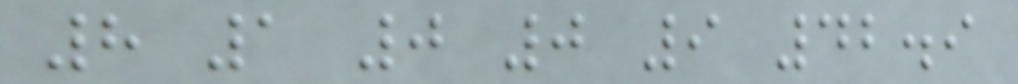8 1 0 0 9 42.9
